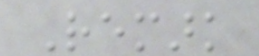Remark
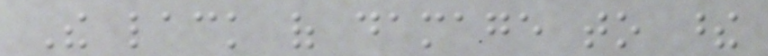The lack of damage to these
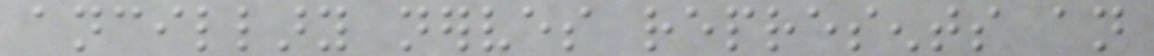ancillary nerves represents an
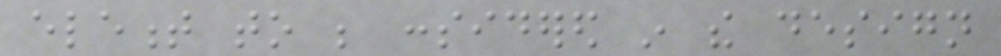element to be considered in the design
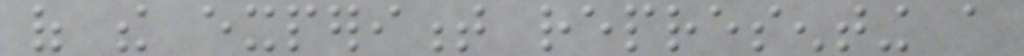of the experiment representing a
